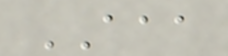AAA
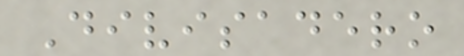Divisadero
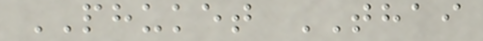PHUKET THAI
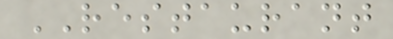RESTAURANT
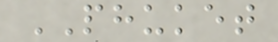PHUKET
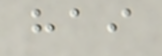hai
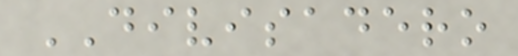DIVISADERO
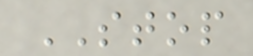STOP
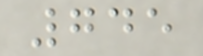745
